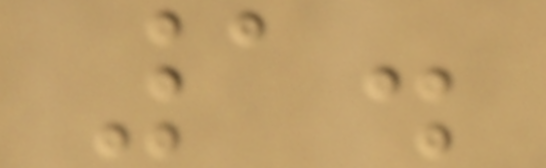1.
